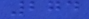274
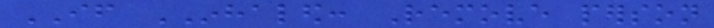IF INHALED: Remove person
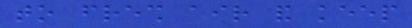to fresh air and keep
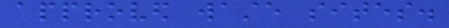approved waste sites.
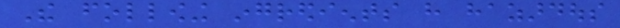The following ingredients have hazardous
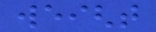weight
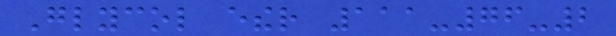Glycol ether 111-76-2
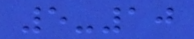5-10
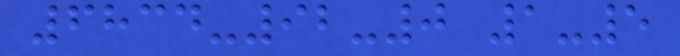6834-92-0 1-5
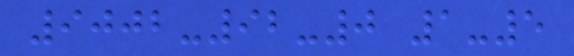9002-92-0 1-5
